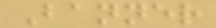Banner
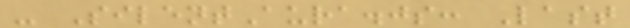- SilentAura.js: Last
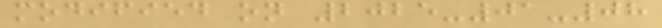modified on 2025-01-08
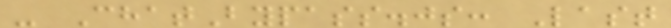- ChatBypass.js: Last
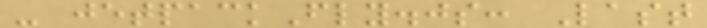- jetpackFly.js: Last
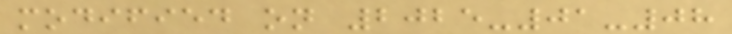modified on 2025-01-08
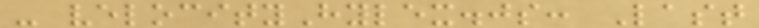- velocityHylex.js: Last
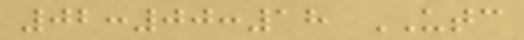02:00:18 UTC
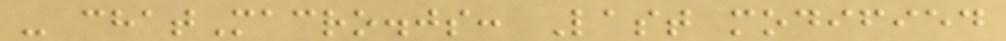- chatMacro.js: Last modified
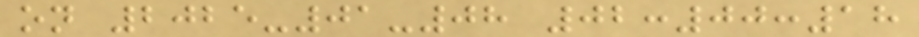on 2025-01-08 02:00:18
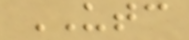UTC
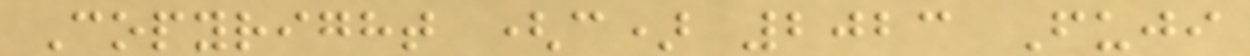Copyright (c) 2023 Fuji
